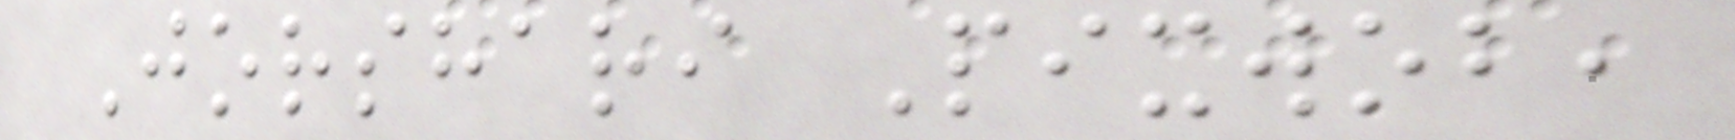Jorshari Pixwob,
